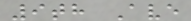9th Ave
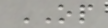OP
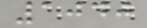1040
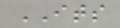ITS
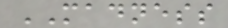MADNESS
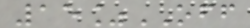15%OFF
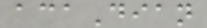acaDian
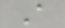A
